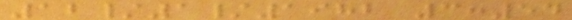12/1/1982 3:54
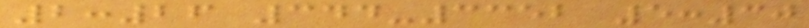2:26 344-3352 5:30
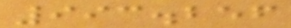993.256
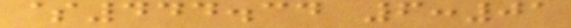$444.34 6:01
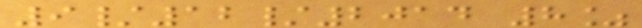9/12/2014 8%
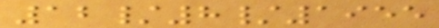12/8/1955
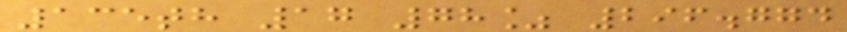135th 17 78% 296.774
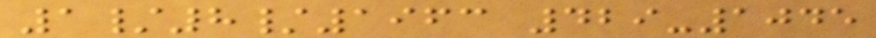1/8/1963 429-1045
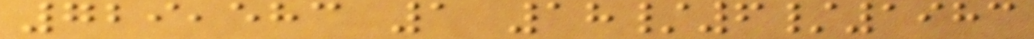729,583 1 18/6/1983
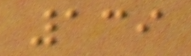139
